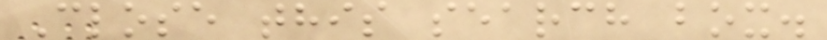Close this search box.
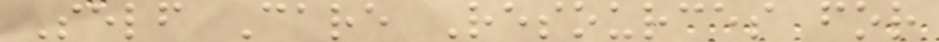Self Care Resources for
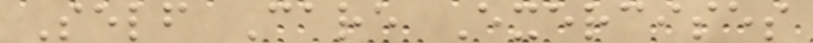Self Care Exercises
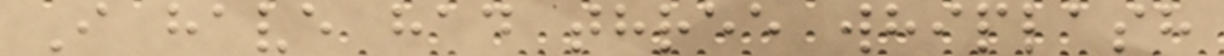I have had three whiplash
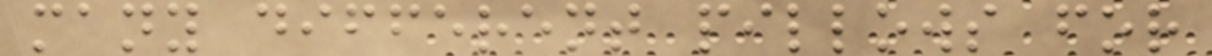many different pillows for
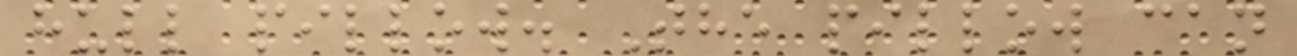hull pillow. The pillow can
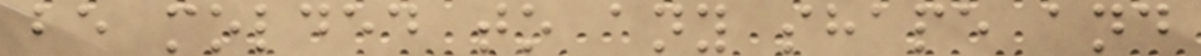be molded to any shape and
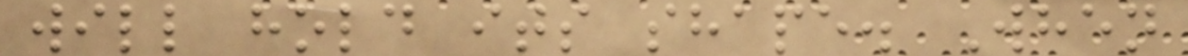will hold its shape. When
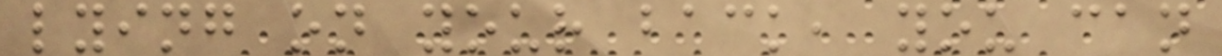lying on your back, you can
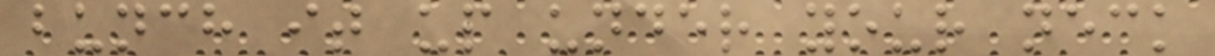bunch it up under your neck
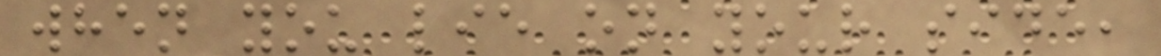when you lie on your side,
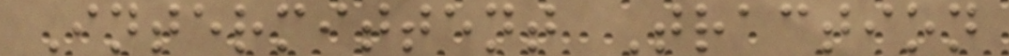Intermittent Traction
